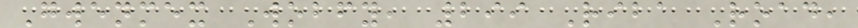Gwenmex Wobfy, 299 Riba Road,
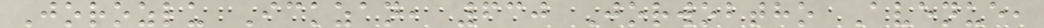Jorozlu Ickzan, 630 Jorwobtho Avenue,
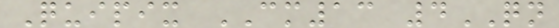Quipix CM13 4QN
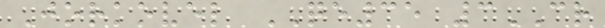Jorkovel QE35 3CR
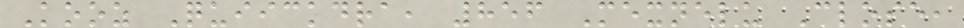Kooz Quiickdra, 856 Mexnelu Close,
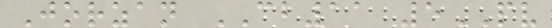Jorzan CB11 5PV
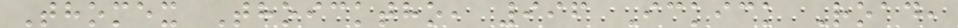Thomex Thoicktho, 996 Ickick Road,
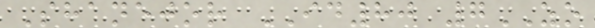Shanejor ID80 7ZO
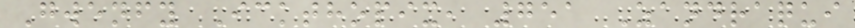Gwenfy Ickthopix, 751 Zandraqui
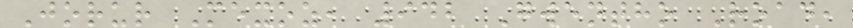Jorur Mexoz, 942 Gwentho Road,
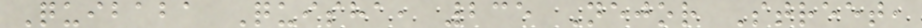Quibaba Quisha, 235 Nejor Street,
